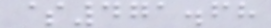$471.68
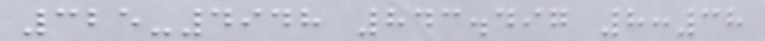325-4948 843.497 8:38
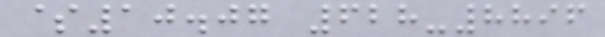$10.07 628-8896
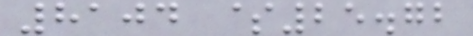8104 $25.72
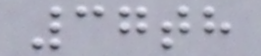37th
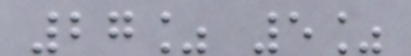27% 5%
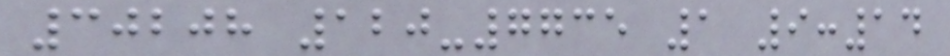30208 120-7735 1 9:14
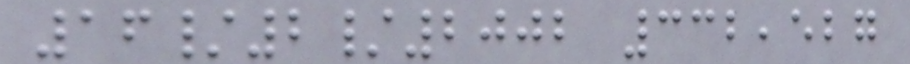16/2/2002 332,527
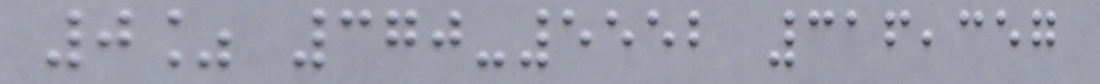0% 370-5552 316,357
